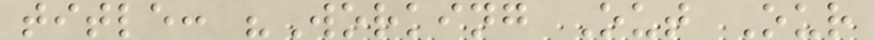title: "Working Out Our
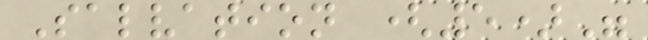Salvation (5)"
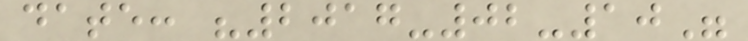date: "2017-02-10"
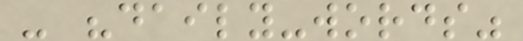- "daily-words"
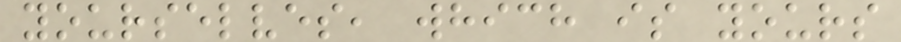yourselves, which is yours
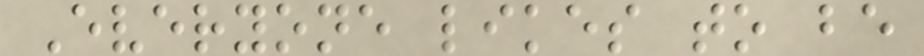Everyone likes to be
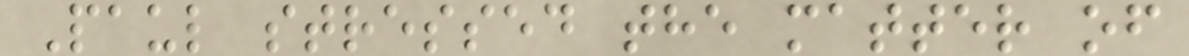Paul stressed the matter of
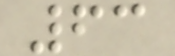63
